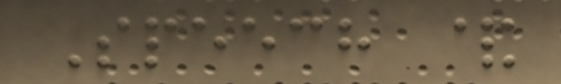Speech &
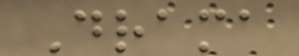Drama
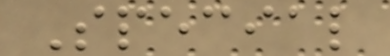Special
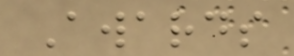Awards
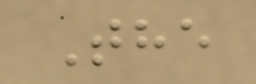The
